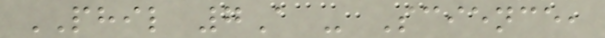PHIL 7A - Science,
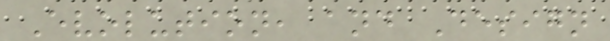Evolution, and Design
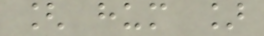[ hum ]
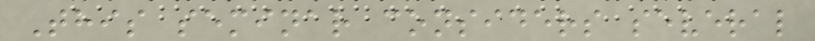This seminar considers several
